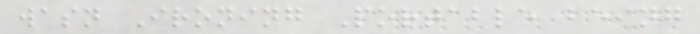wasn Ironing Portable being
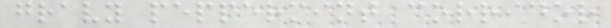gravy peppermint corridor
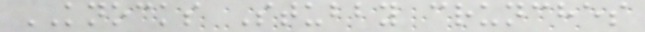KNOCKS Stubby crunches
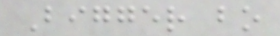Bigger bo
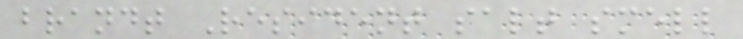brandt Resident salt smell
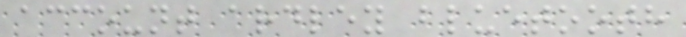account ardley bluetooth
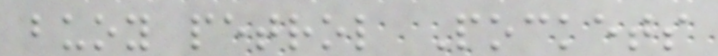buoy petrol Pockets
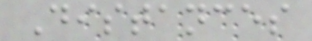Distances
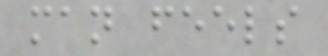man feels
